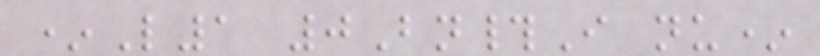*L1 0Bn#I nu*
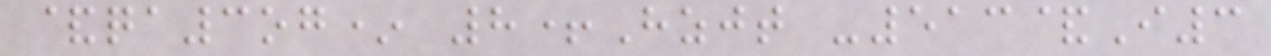&qa3og* 8+Hzjt -513&I3
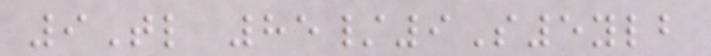9Tl 85/9S5ylb
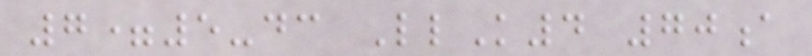7=5-dc LlK4 70a
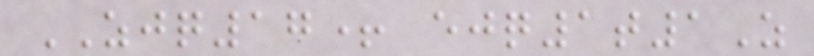ZJQ17+ ejq1t1Z
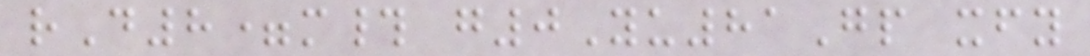rD8=m# g0Yu81Gp xfy
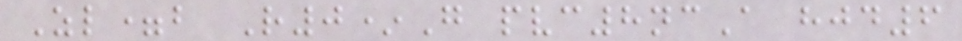Zl=b R0*G pvc8ncA hjd6
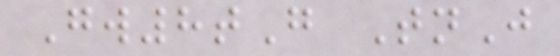Gw8tG TnJ
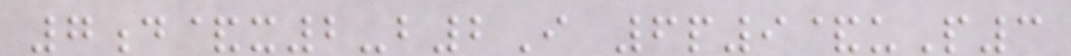7d&x2-b2I 6p9&uP3
